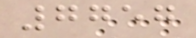7757
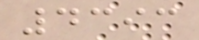4393
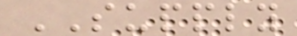SUPPLY
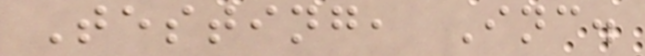Testing, Inc.
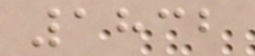1832
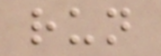run
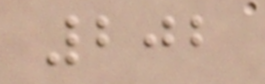202
